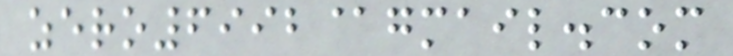zero6992@gmail.com
